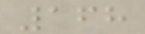168
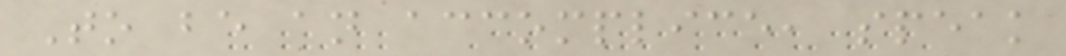To be an accomplice, speak
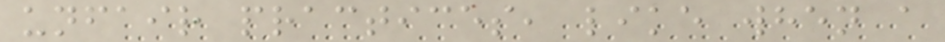unfair practices, like when a
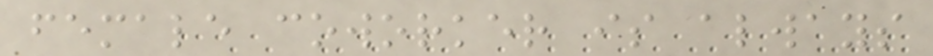female coworker is always
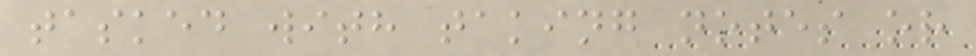tasked with taking notes or
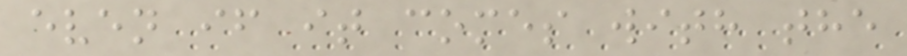even if it comes with the
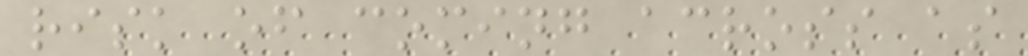risk of coming across as
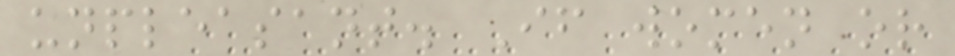unpleasant. If women or
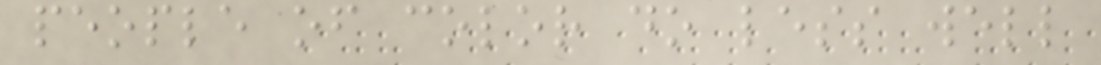people of color do less well
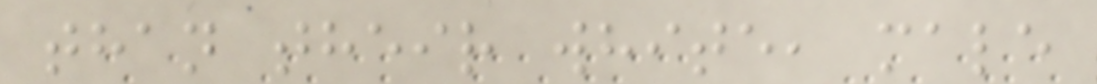than their white, male
